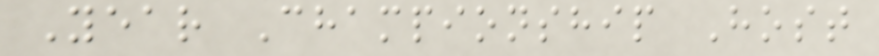Year Championship Host
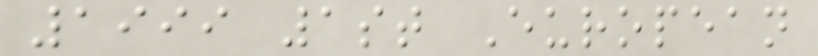1999 1st European
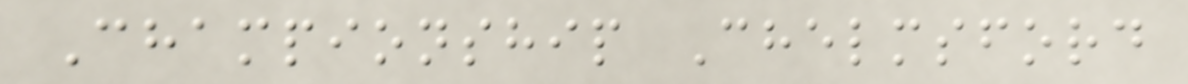Championship Chelmsford
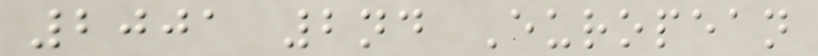2001 2nd European
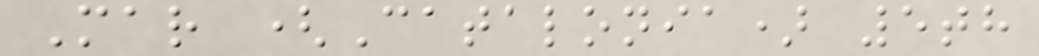Mar (Catalonia) 5th
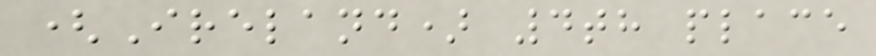(Ireland) 4th place
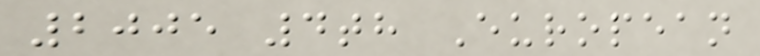2005 4th European
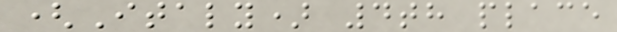(Italy) 4th place
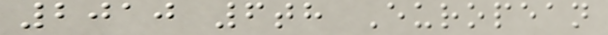2010 6th European
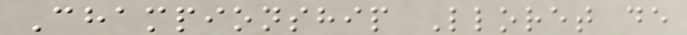Championship Lloret de
